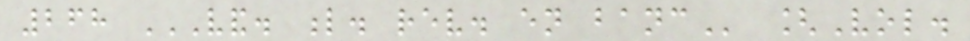268 VAND. L. REV. EN BANC [Vol.
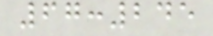67:245
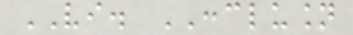VI. CONCLUSION
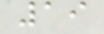19
